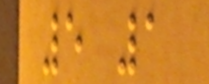5 1
